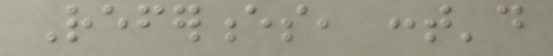References, cont'd
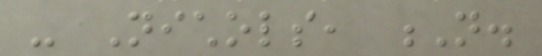- Nichols, N.
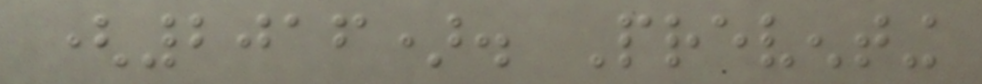(2016). Preventing
